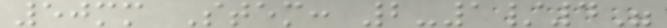50mm Stem: 2-1/4"
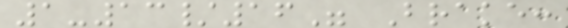1-13/16" Brake:
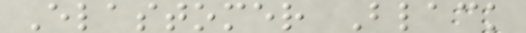Elastomer Black
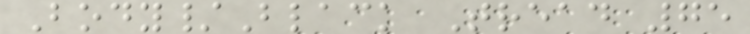Body/Black Tread 75
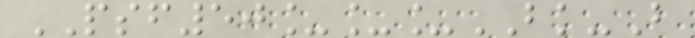PSF50___BK-B
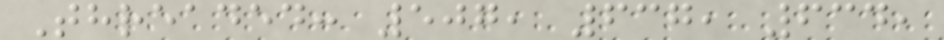Threaded: 507, 637, 634,
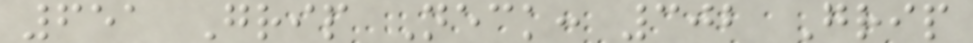651 Grip Neck: 302 Grip
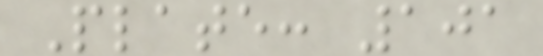Plate: 101
